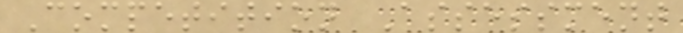Competition Assessment
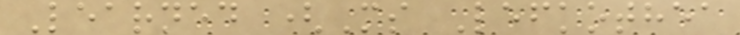Learned (Ms Lefkothea
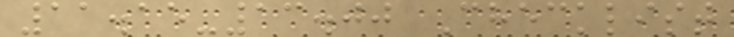11.15-13.00 Checklist
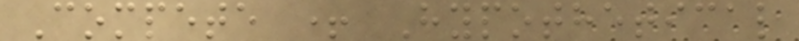Compete + Hypothetical
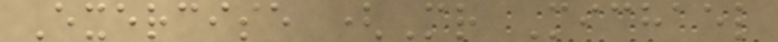Exercise (Mr Michael
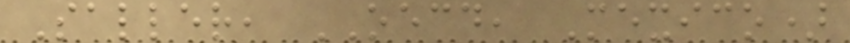Saller, OECD, Mexico)
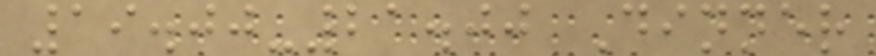19.00-21.00 Dinner
